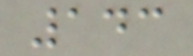143
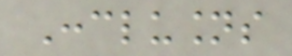Conclusions
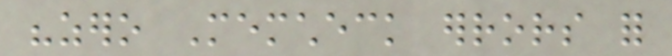"zero Memcheck errors for
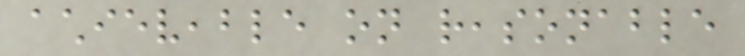achieveable on reasonable
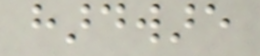hardware
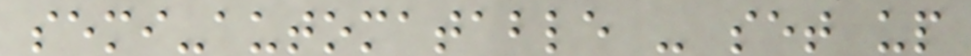semi-automatable - set up
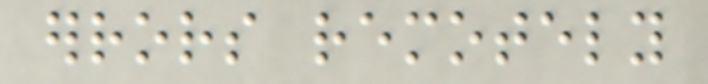errors remotely
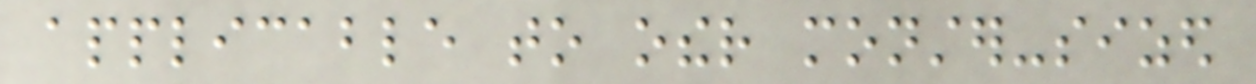applicable to other monster-sized
